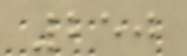250
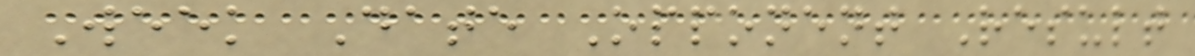Week Date Opponent Result
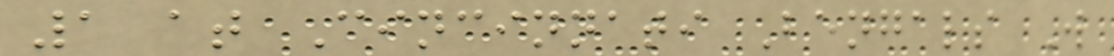1 at Cincinnati Bengals W
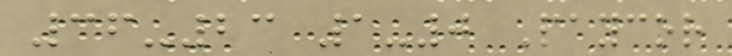36-23 1-0 Paycor
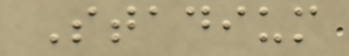Stadium
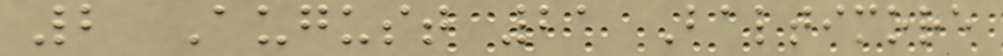2 August 21 Baltimore
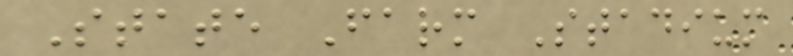State Farm Stadium
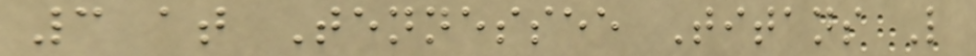3 at Tennessee Titans L
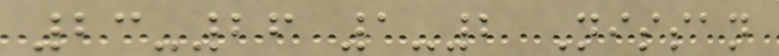23-26 1-2 Nissan
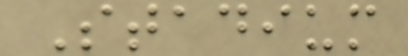Stadium
